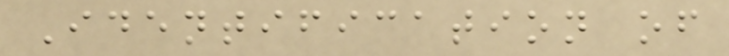Identification of
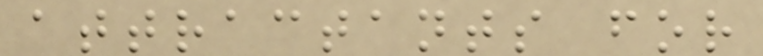attractants for
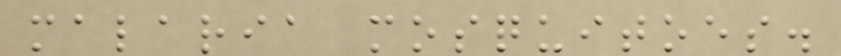malaria mosquitoes.
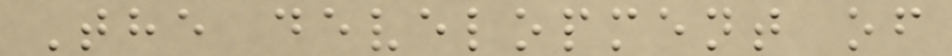The development of
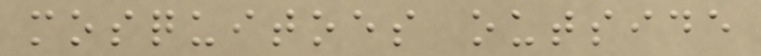mosquitoes outside
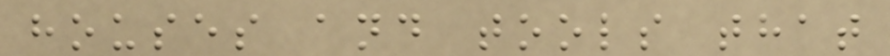houses and tools that
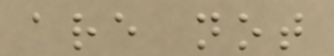are not
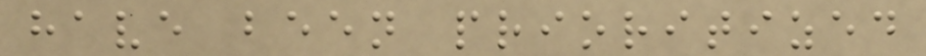have been prioritized
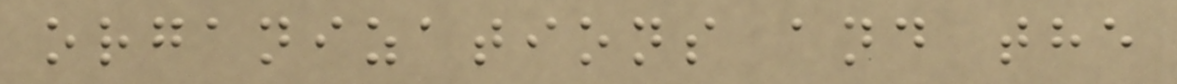organizations and the
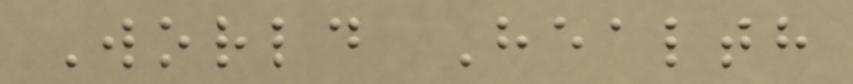World Health
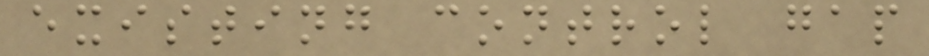existing control gap
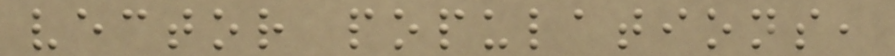vector populations,
